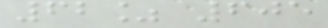62% 605
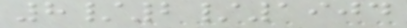8/2/1904
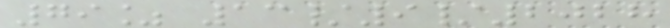79% 13/9/2028
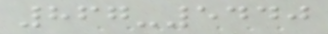867-5440
